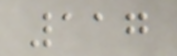117
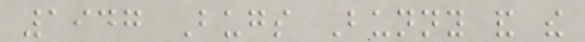1947 Bugs Bunny and the
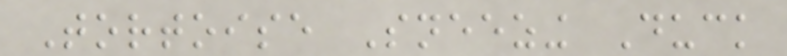Tortoise Sneezing Duck
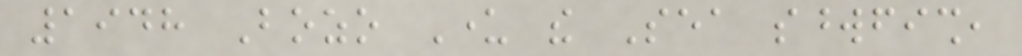1948 Bozo Under the Sea swordfish,
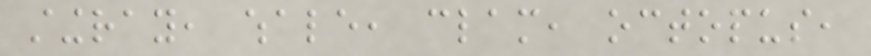stingray, whale, clam, octopus,
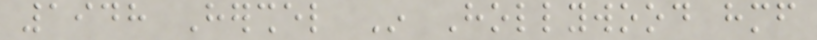1948 Hershel In Hollywood himself
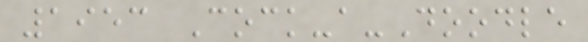1953 Cock-a-Doodle
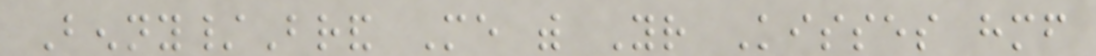Benny/Brand Me with Your Kisses himself
